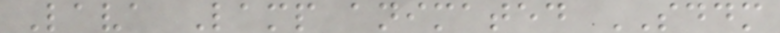Lava Lamp animated SDDM
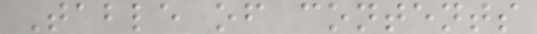Table of contents
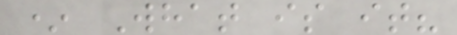* What is it?
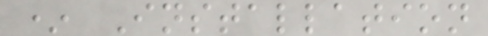* Installation
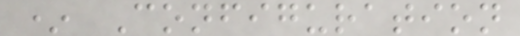* Configuration
